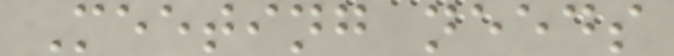Meeting needs
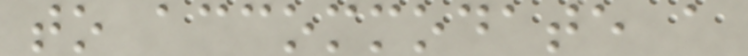to accommodate a
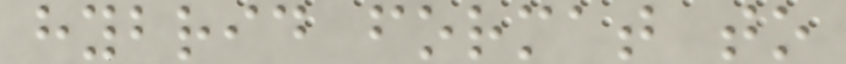hybrid format to
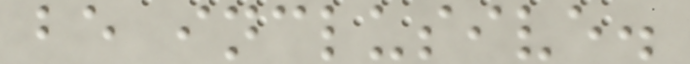be inclusive.
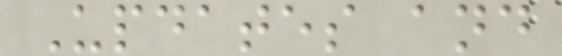Updates and
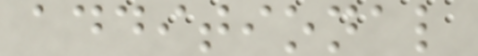additional
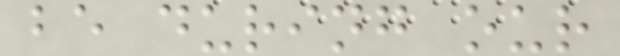be during our
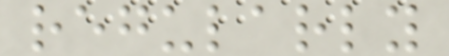regularly
